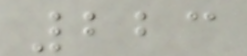223
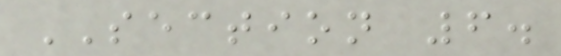SECTION 6.
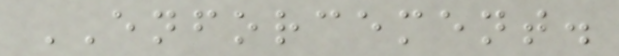ENFORCEMENT.
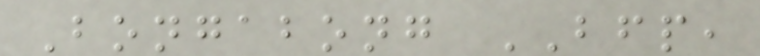Bongabong BFP,
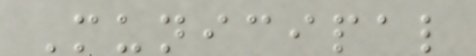Municipal
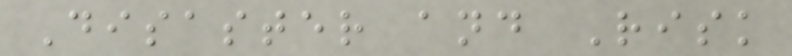Disaster and Risk
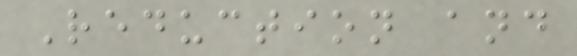Reduction and
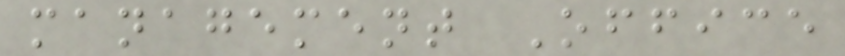management Office
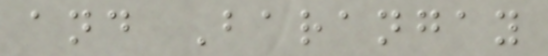and Barangay
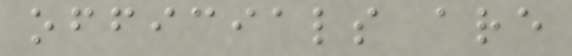officials are
